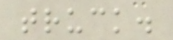truck.
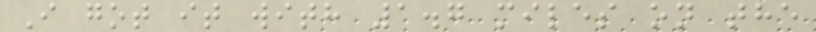I got it with 1.7 miles on the
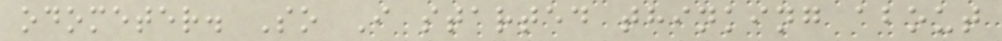odometer. So I started thinking about
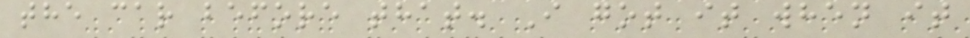the car before that. I got it when it
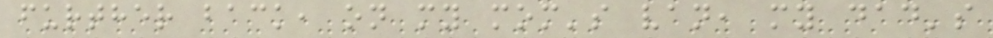further back, on my mom's van, my dad's
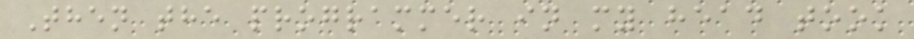Then the programmer in my head took
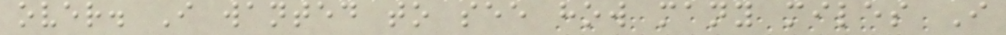over. I wanted to see how many miles I
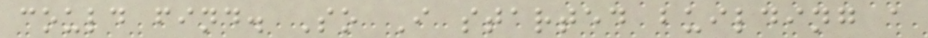could find. So I started building a
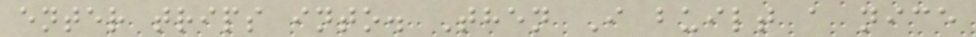enter trips into. Then I built a nice
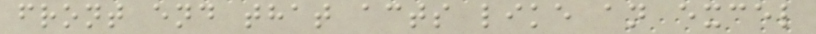front end that acts like an excel
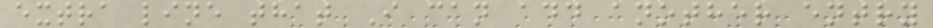extra line that I can add another entry
